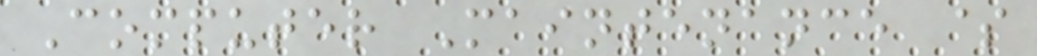Computer Maintenance $
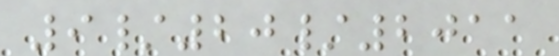9/20/2011
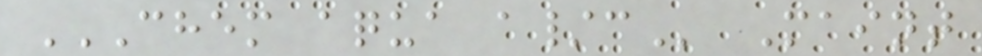CHEM AQUA A/C Maint
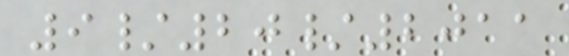9/20/2011
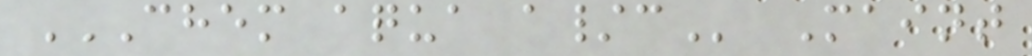CHEM AQUA A/C Maint
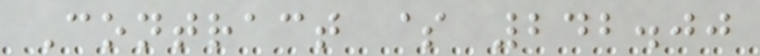Contract $ 242.00
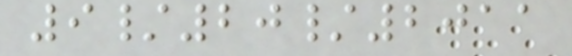9/20/2011
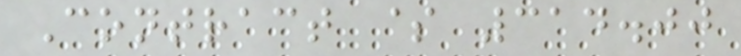Contract $ 314.00
